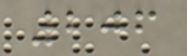206
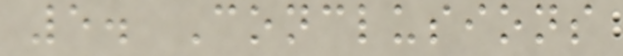5. Conclusions
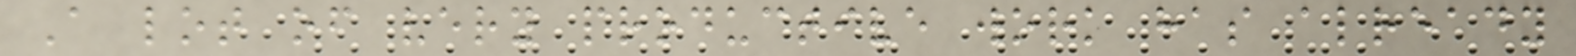A lot of very productive work has already
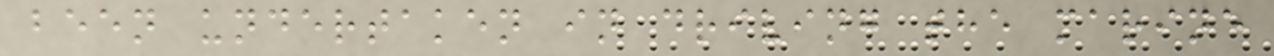been undertaken in driving the marine
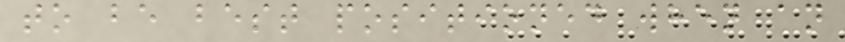to be best positioned when an
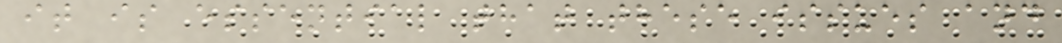it is essential that these issues and
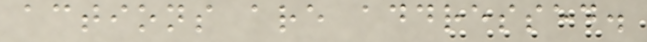actions are addressed.
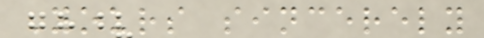Yours sincerely
